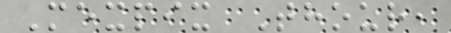Mexpix Thour,
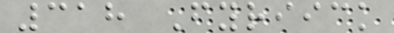318 Fyriick
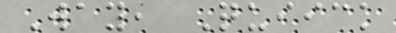Way, Quiick
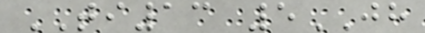TI13 5JH
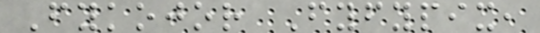Fykojor Fyfypix,
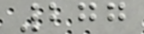277
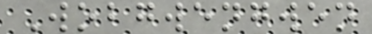Wobgwengwen
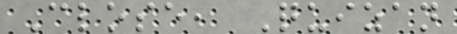Close, Quizan
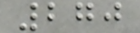270
